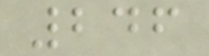246
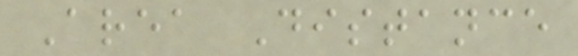Area Distance
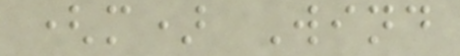(m) Wind
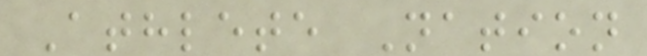Athlete Nation
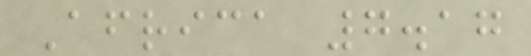Africa 7.17
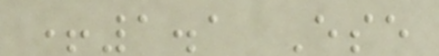+1.1 Ese
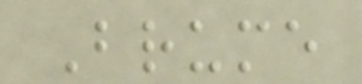Brume
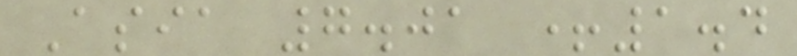Asia 7.01 +1.4
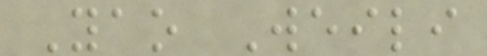Yao Weili
